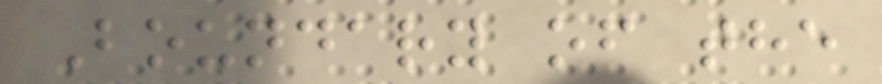Boundary of the
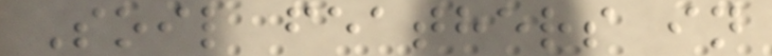Soil feathers in
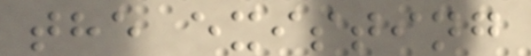the existing
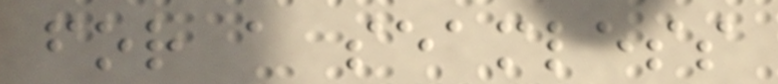for a seamless
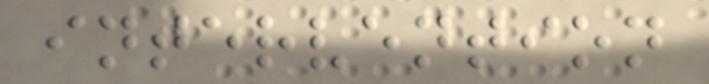intervention
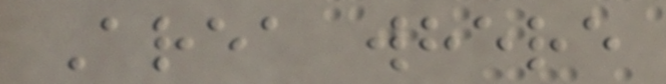Area where
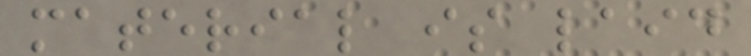material is laid
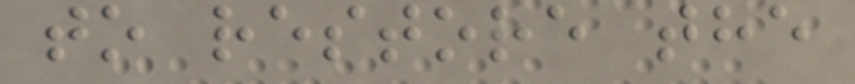to restore the
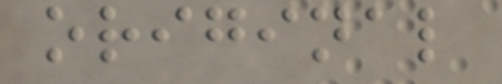original
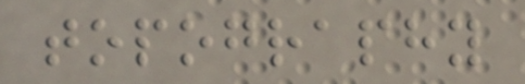topography
